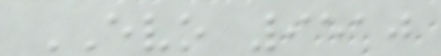EVO 9510
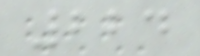224
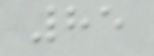85
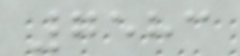7583
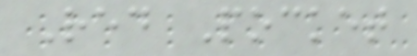Red Pocket
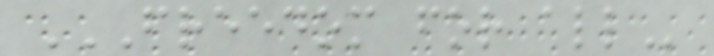FREEDOM FOR ALL
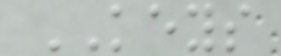KEYS
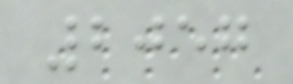2057
